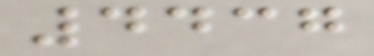4437
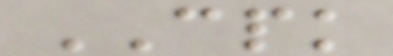CPK
